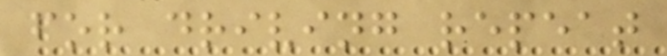for driving repeat
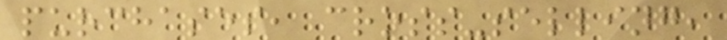purchases, cross-selling,
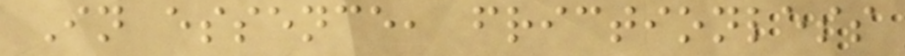In essence, frictionless
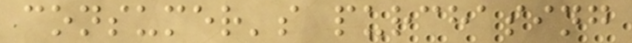consumer's purchasing
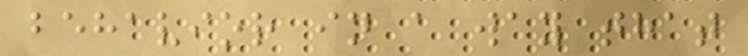behavior in a way that
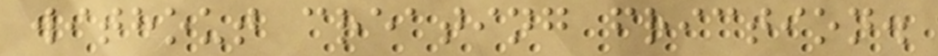without creating friction.
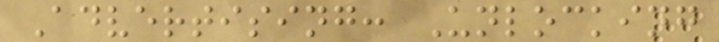Advertising: Unlocking
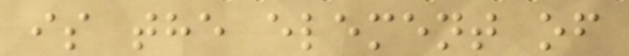is the element of
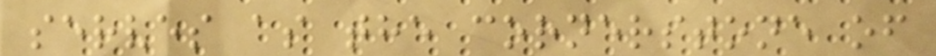serves as the cornerstone of
